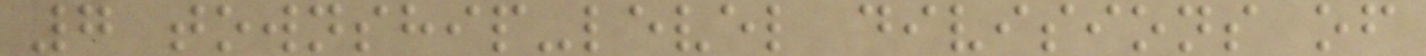7 township-level divisions of
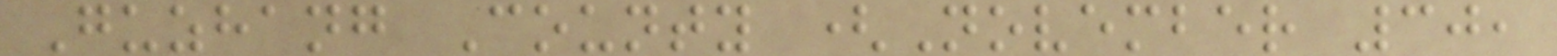Guzhang County (November 30,
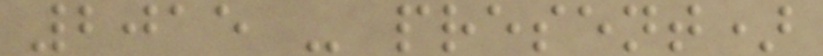2015 - present)
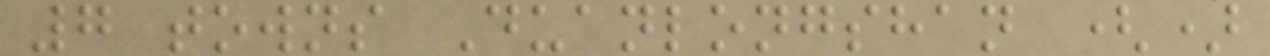7 towns Duanlongshan ()
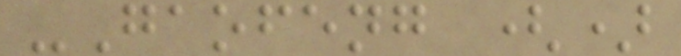-Gaofeng ()
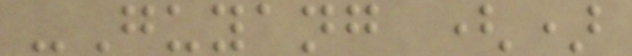-Guyang ()
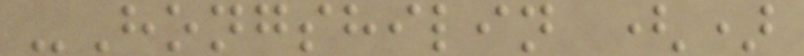-Hongshilin ()
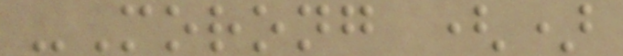-Morong ()
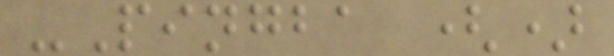-Pingba ()
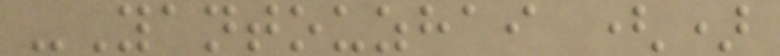-Yantouzhai ()
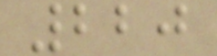220
